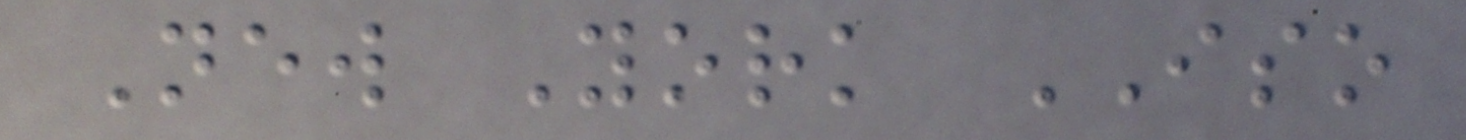New York ISO
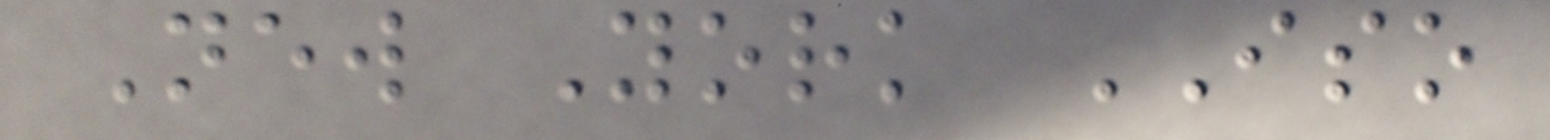New York ISO
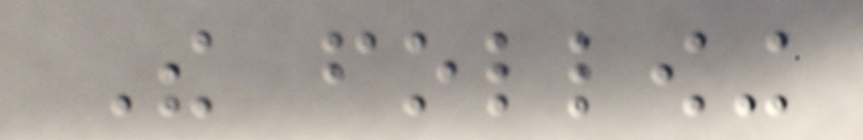The following
